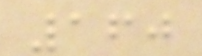160
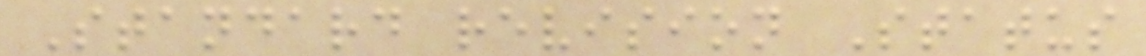Standard revision Status
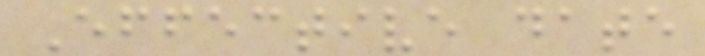Effective date
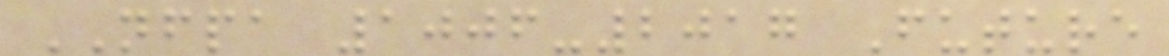NFPA 1006-2017 Future
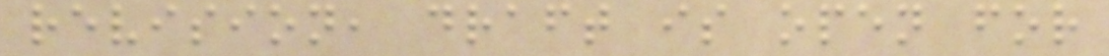revision, draft is open for
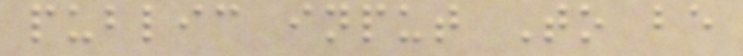public input To be
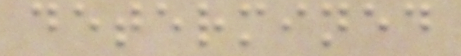determined
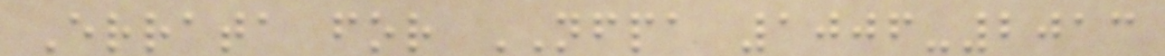Errata for NFPA 1006-2013
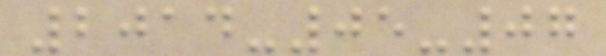2014-05-07
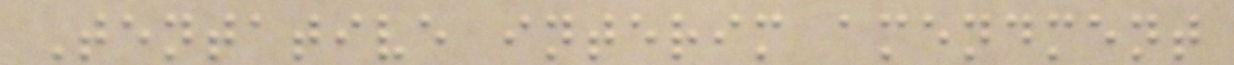Tentative interim amendment
